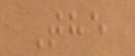The
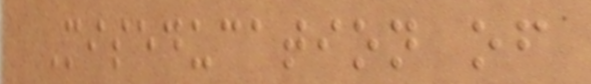Miseducation of
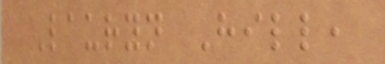Lauryn Hill,
